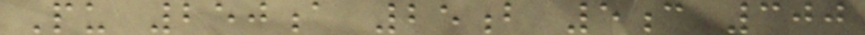Pu 250a 25b 5c 300
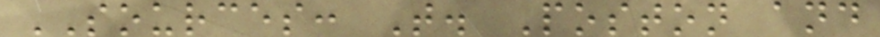SOURCES: T. Poston and
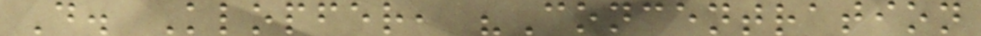D. Klopfer, "Concentration
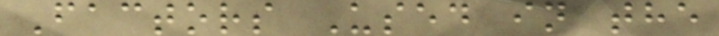Factors Used in the
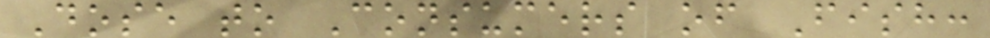Dose to Consumers of Fish:
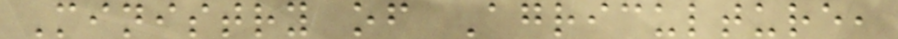Ministry of Agriculture,
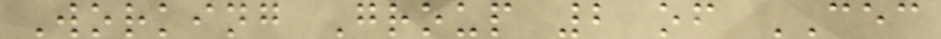Working Group 2 of CEC
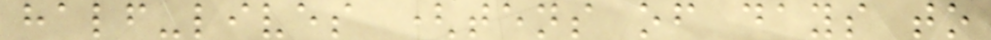half-lives (tens of days to
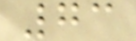73
